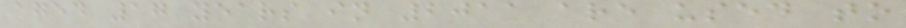aged 17 years in 2011 are used to
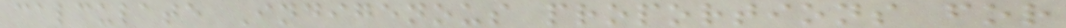calculate Indigenous proportions for
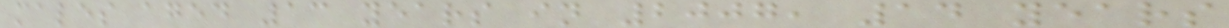males aged 13 years in 2007, 14 years
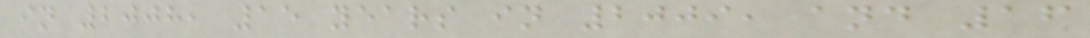in 2008, 15 years in 2009, and 16
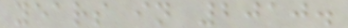years in 2010.
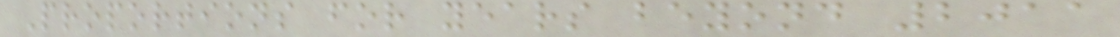Proportions for years beyond 2011
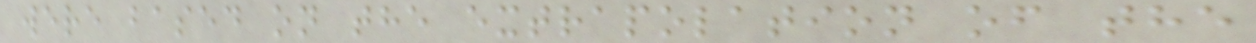were based on the extrapolation of the
